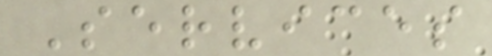Services
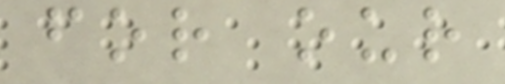for our
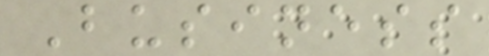Business
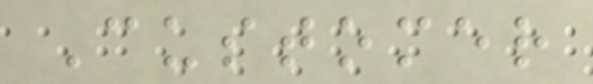Customer
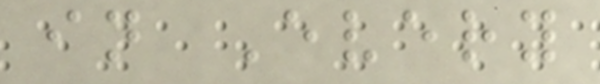in Every
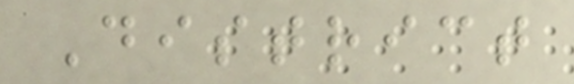District
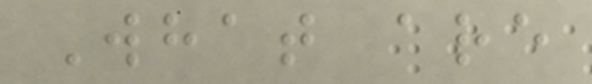What are
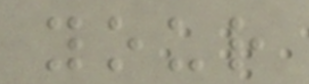your
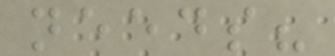needs?
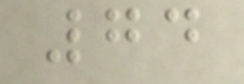74
